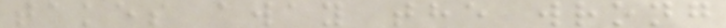takes away the wrong
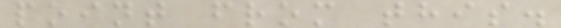point from this.
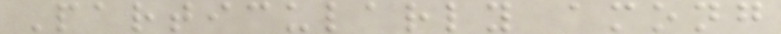Particularly among
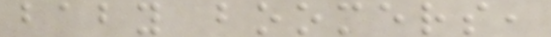baby boomers,
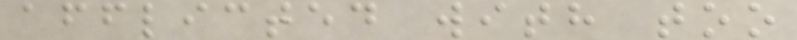afflicted with too
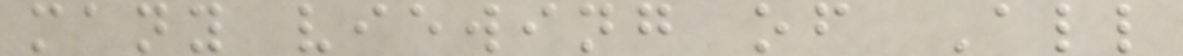many viewing of All
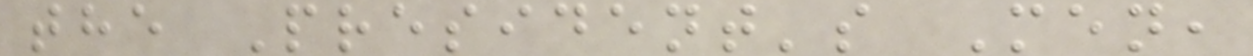the President's Men,
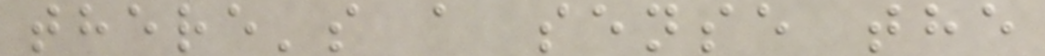there's a sense the
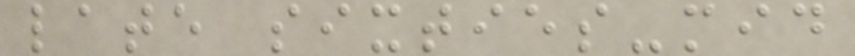late sixties-mid
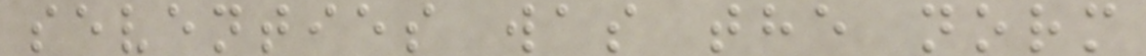seventies was the norm
